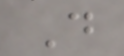D
